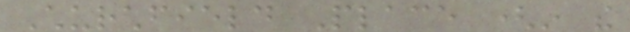Churchfield Place (in the
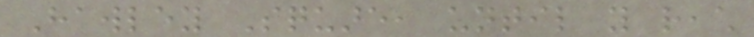Hawley Square, until you reach
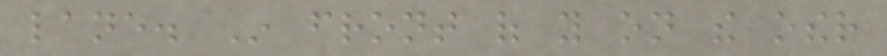lane. In front of you on the other
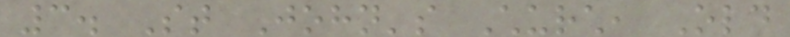3. St John's Church, Old
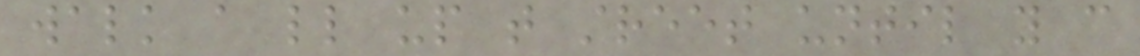walk a little up that street until you can
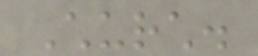Church.
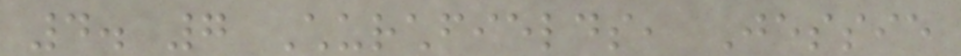4. 7 Churchfields, Jessie
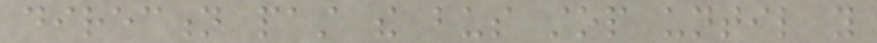direction past the bus stop until you
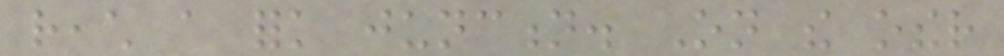reach a fork junction. On the other
